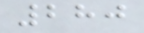280
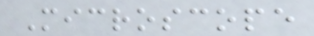Microscope
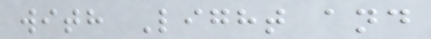with Light and
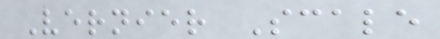Vernier Scale
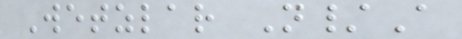Wetzlar N/A
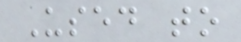Used to
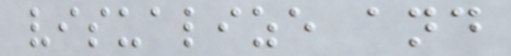visualize and
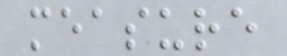measure
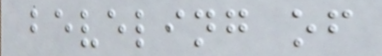beveling of
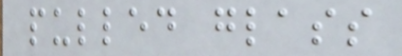pulled glass
